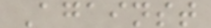Against
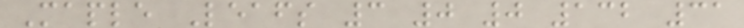Maple Leafs 3 0 0 132 31
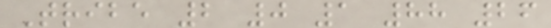Tribe 2 0 1 88 26
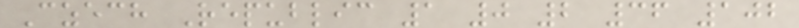Czech Republic 1 0 2 36 102
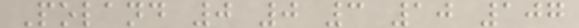Poland 0 0 3 10 107
